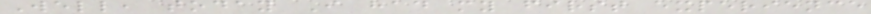Well, today I had my first experience
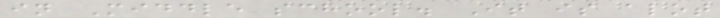in Middle school. It is alot
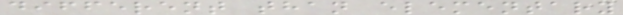different than elementary
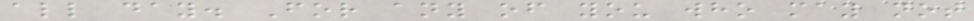all day. For any of you who may not
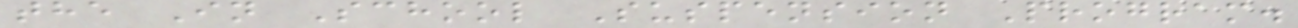the In School Suspension Program.
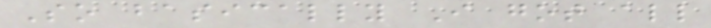So basically I got all
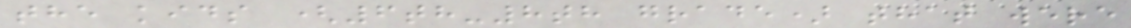the kids (6th-8th grade) that were
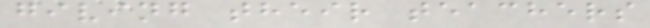giving their teachers
